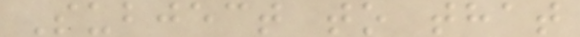Subject to that
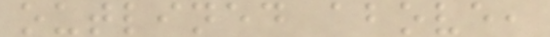outlined above,
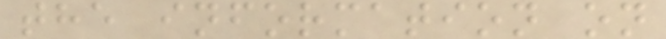the information on
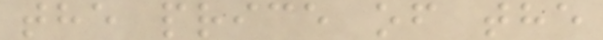the price of the
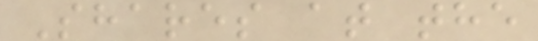Shares at the
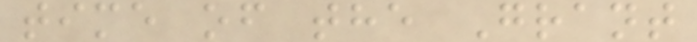time of the Grant
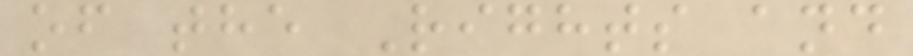of the Rights and
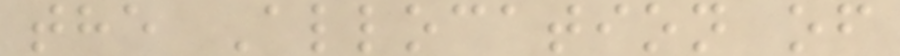the Allocation of
